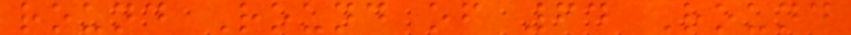round Round of 64 Round
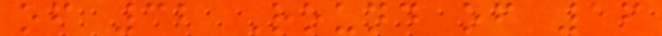of 32 Round of 16
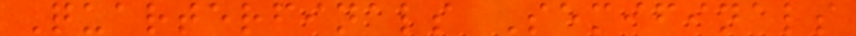Quarterfinals Semifinals
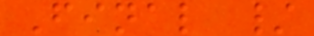Final /
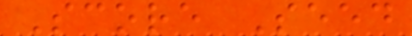Score Seed
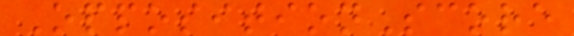OppositionScore
